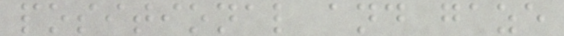positional and gaze
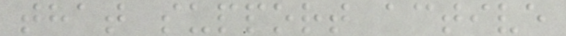that support active
